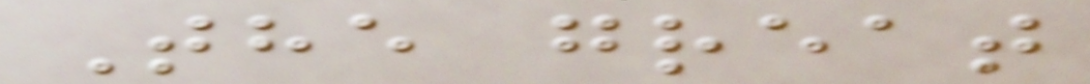The great
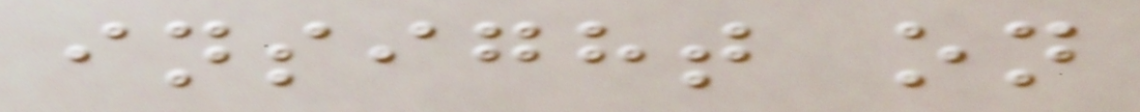insight on
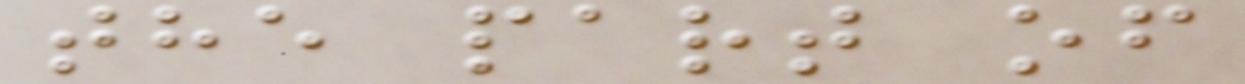the part of
